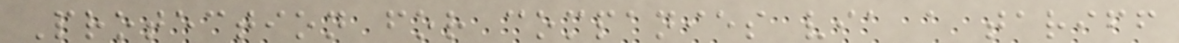Protection for companies via a tariff
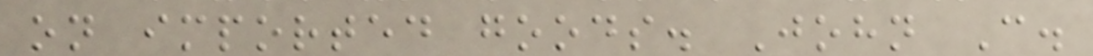on imported goods. John C.
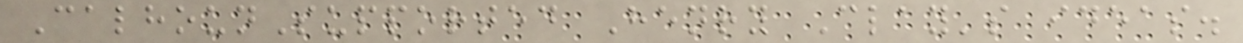CalhounSupported Henry Clay's ideas.
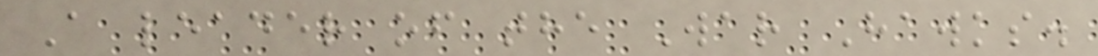A leader of the War Hawks.
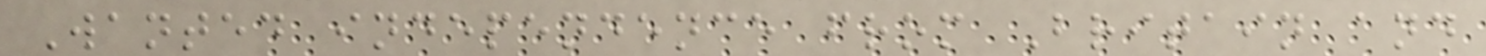Wanted independence from Britain and
